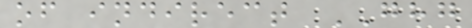of indirect GHG
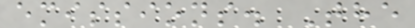emissions. The
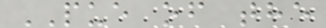PUE of the
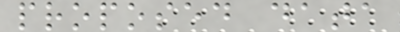proposed data
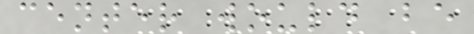center would be
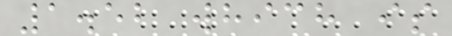1.52 which is
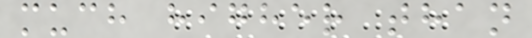much higher than
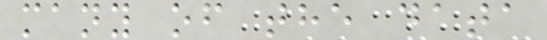many of the data
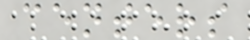centers
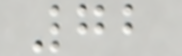72
